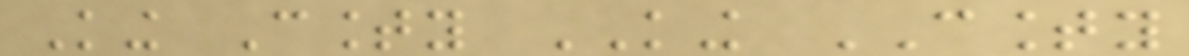King County KING COUNTY
